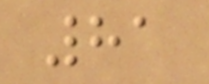81
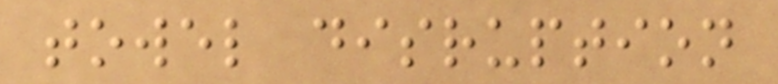towel disruption
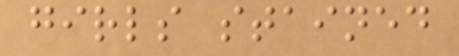girls stained
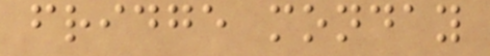fridge monday
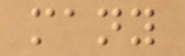many
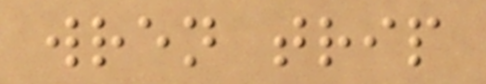wren trip
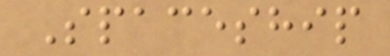Spaceship
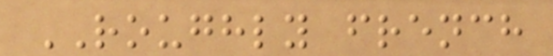ROUGHLY french
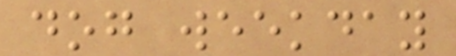dog weekday
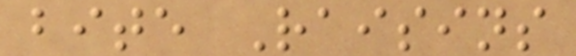bite Raisins
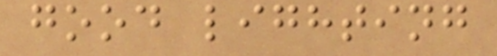good lighting
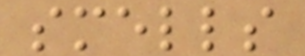smells
